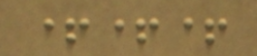+++
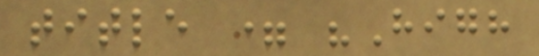title = "High
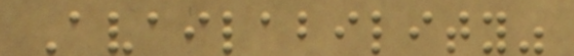Availability"
